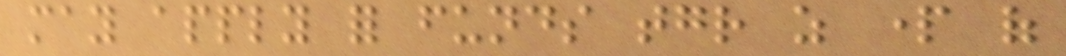may apply for funds together as part of
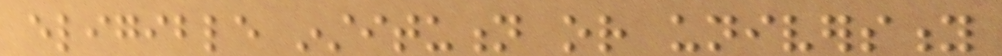eligible institution or university
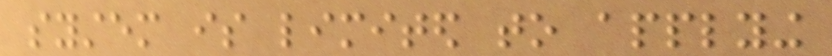system is limited to applying
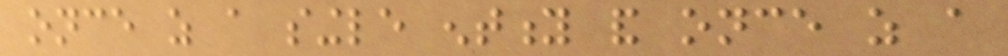once as a single entity and once as a
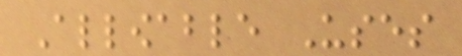Allowable Uses
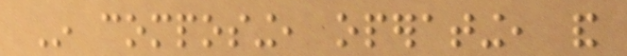In composing, operating, and
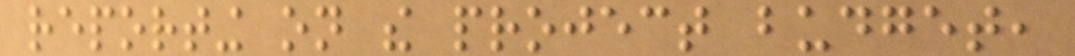reporting on the project budget,
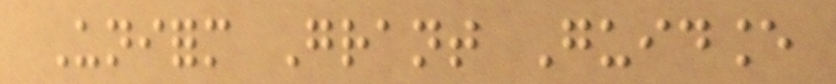Uniform Grant Guidance
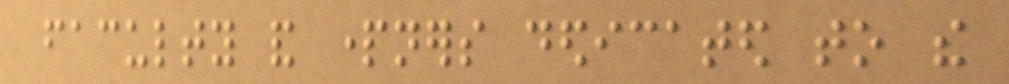faculty and partners dedicated to the
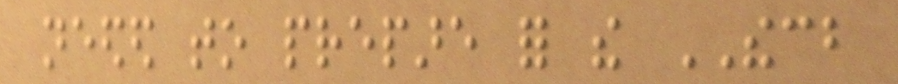needed to prepare for the THECB
